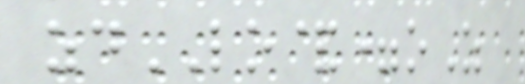zdLO&=oZ
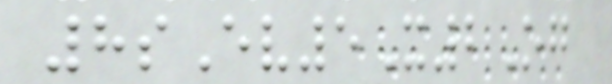8sEv5X2Og
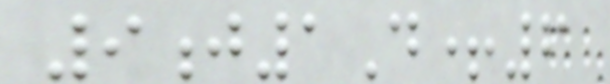9j1D+6
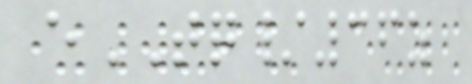eTQ/36z
